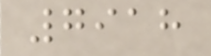7918
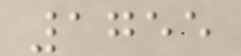1755
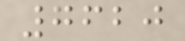7620
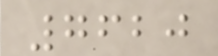7620
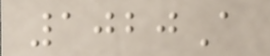1020A
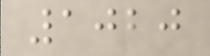1020
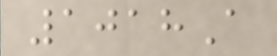1018A
